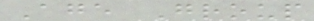Age Group
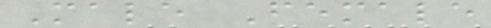Male Female
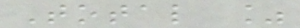Total %
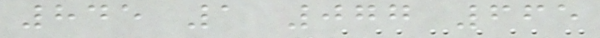845 1 077 665
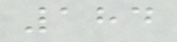184
